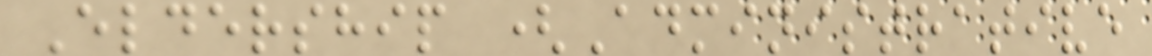Eldership (Administrative
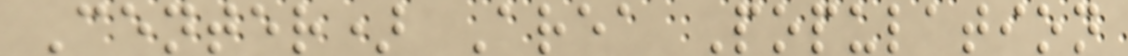Center) Area Population
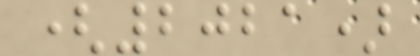(2021)
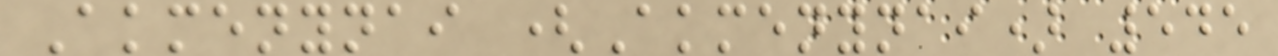Akmenynai (Akmenynai) 545
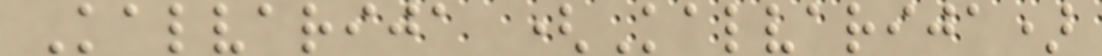Kalvarija (Kalvarija)
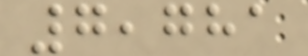7,781
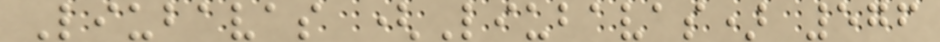Liubavas (Liubavas) 576
